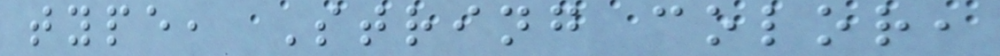type, String color,
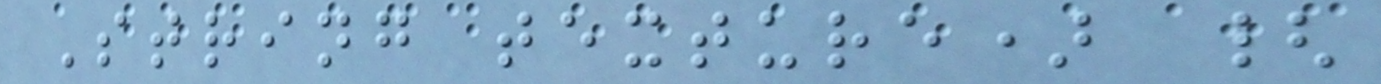String texture) {
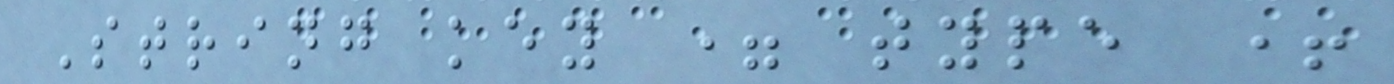String key = type +
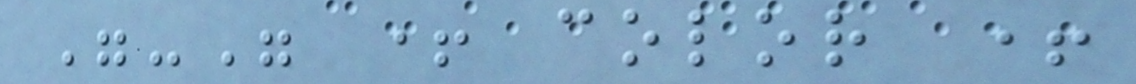"-" + color +
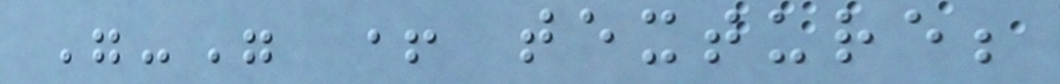"-" + texture;
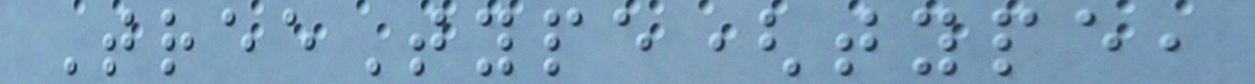TreeType(type,
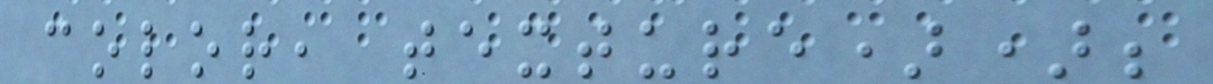color, texture));
